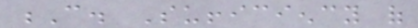C. Sufficiency of
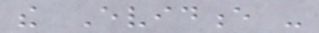the Evidence -
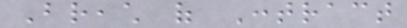Breach of Contract
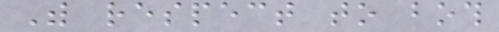With respect to both
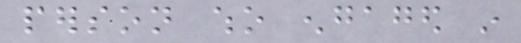person who engaged in
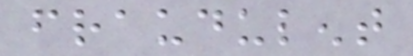fraudulent
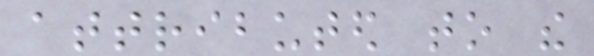attributed to the
